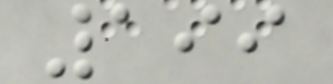199
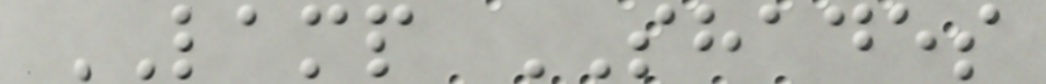LAMP SHADES
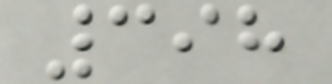398
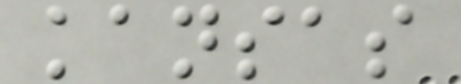kansas
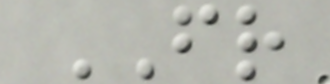FR
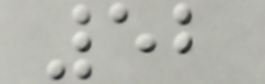52
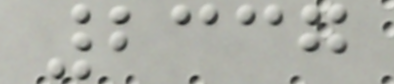2337
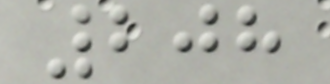208
